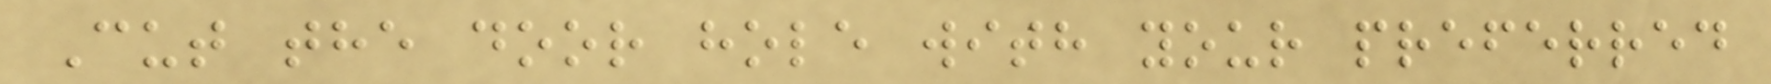Cut the door hole with your preferred
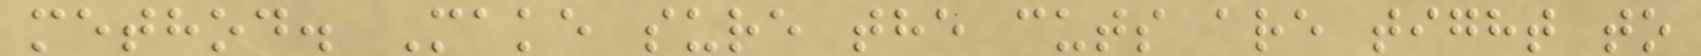method. Make sure the cuts are tight to
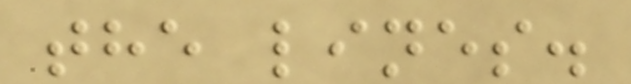the lines.
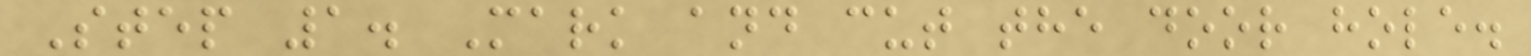Step 1. Mark and cut the door hole.
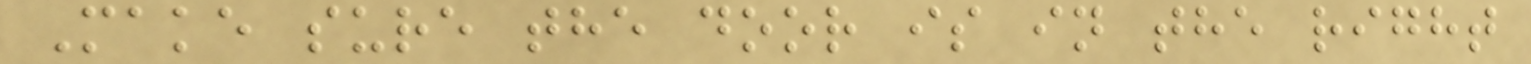Make sure the door is in the right
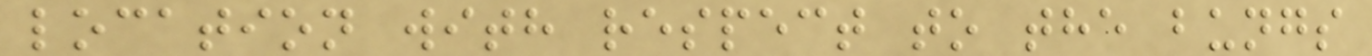location with respect to the bungs
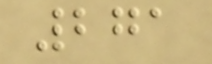271
